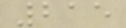215
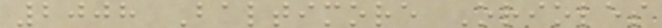2008 Baltimore Orioles
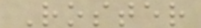Roster
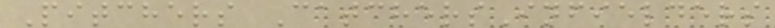Pitchers CatchersInfielders
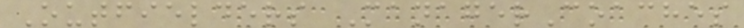Outfielders ManagerCoaches
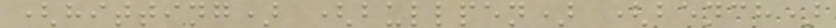(hitting) (bullpen) (bench)
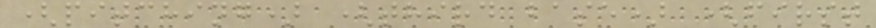(pitching) (third base) (first
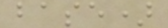base)
